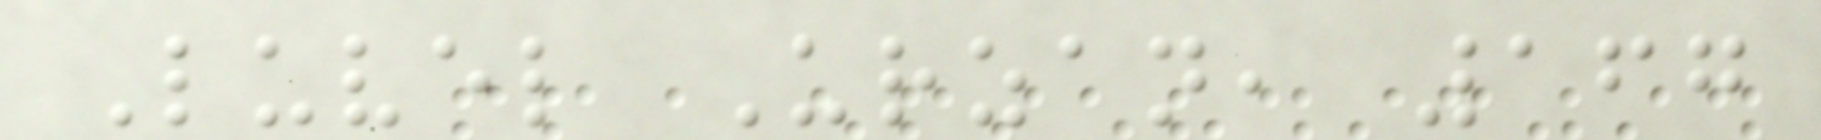Luvel Urzan, 167
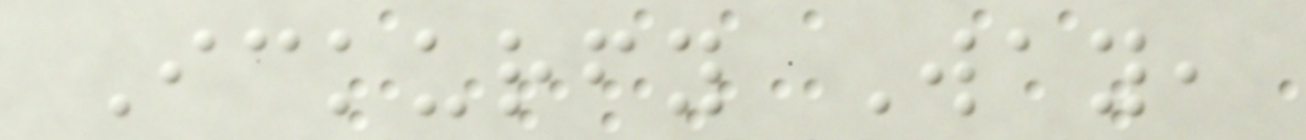Ickurfy Way,
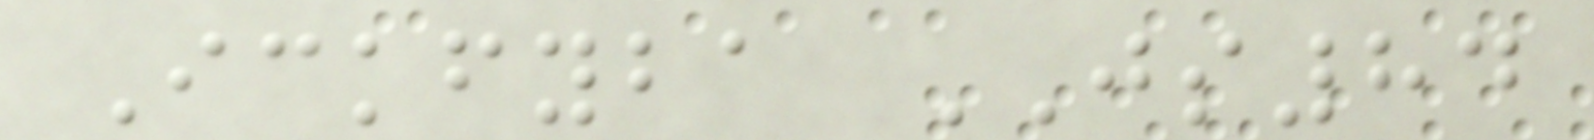Ickfyba JS84
